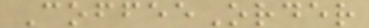CoffeeOrder
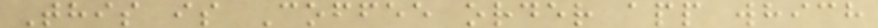This is Coffee order app which
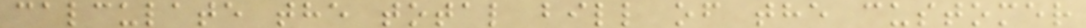calculate the total bill of the customer
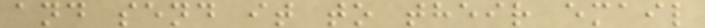and send it to their email
